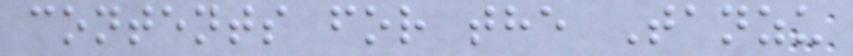contents for the Tanzu
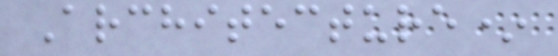Architecture*
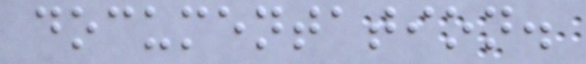documentation.
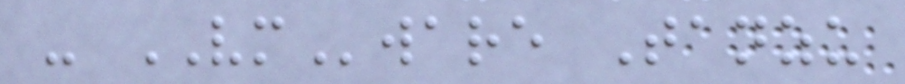- VMware Tanzu
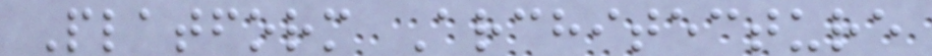Platform Architecture
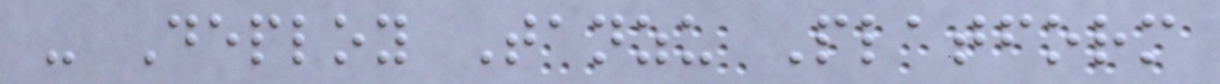- Deploy Tanzu Platform
